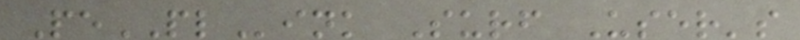PePLink Surf User's
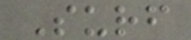Surf
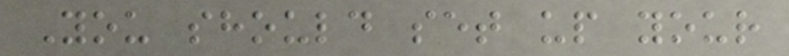You should set up your
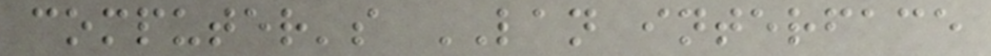computer's LAN interface
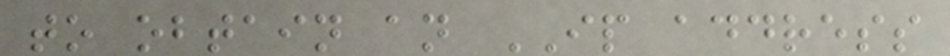to obtain an IP address
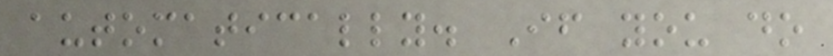automatically. If you do
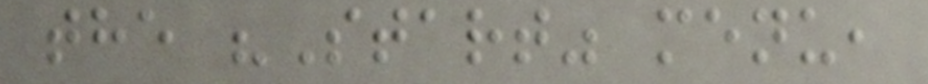the "Start" menu,
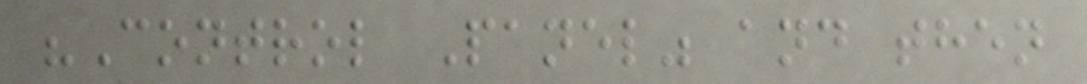"Control Panel" and then
